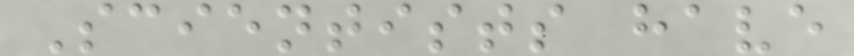Scientists have
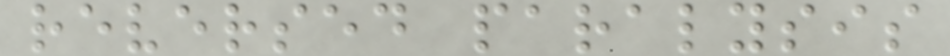reversed paralysis
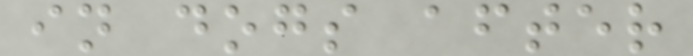in dogs after
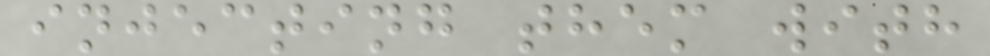injecting them with
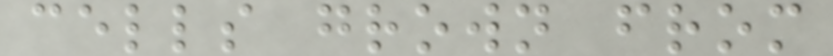cells grown from
